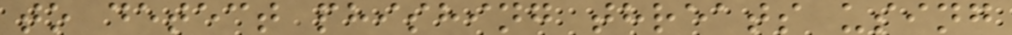to detect phishing threats using
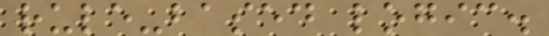rule-based logic.
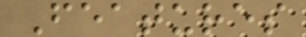Features
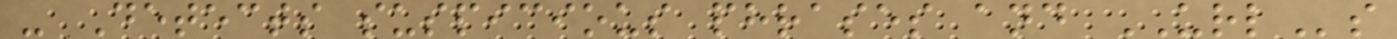- Detects suspicious phrases and URLs
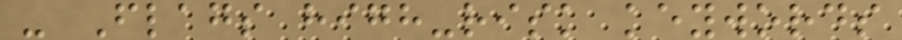- Flags high-risk keywords
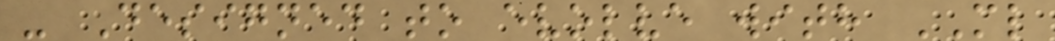- Designed to evolve with ML
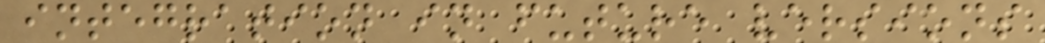integration in future versions
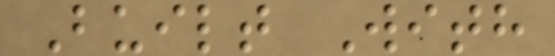Built With
